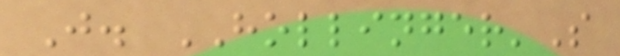J. HOLLINGER'S
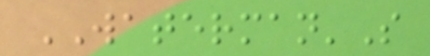WATERMAN'S
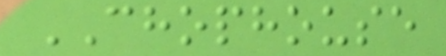CHOPHOUSE
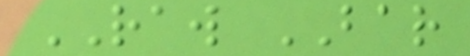RAW BAR
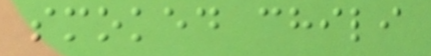smoked chili
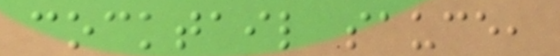cocktail sauce,
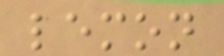lemon
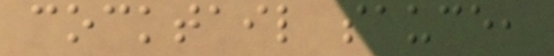cocktail sauce,
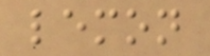lemon
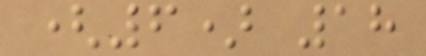(6) 18
